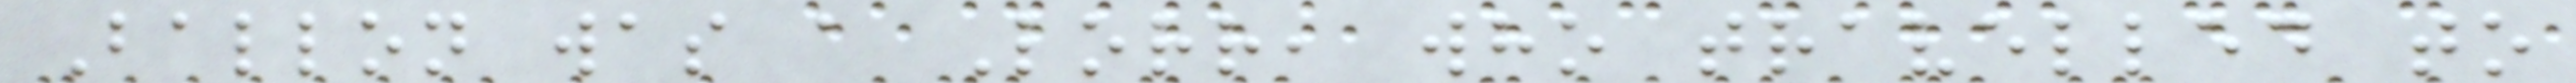Ballon was a Lorr, who travelled to
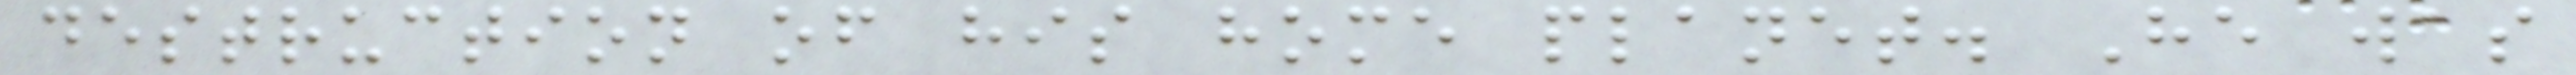destruction of his home planet. He was
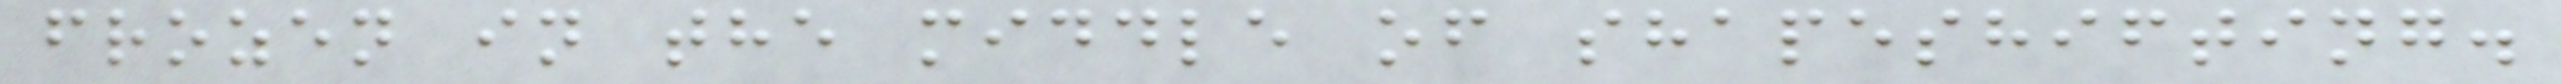frozen in the middle of shapeshifting.
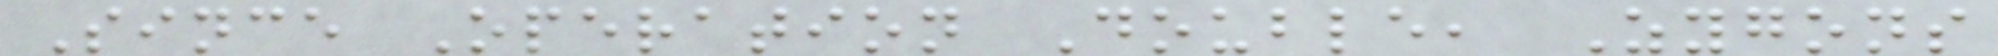Since Operation Double, Zygons
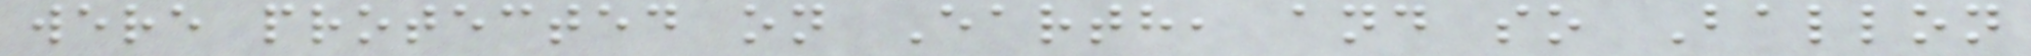were protected on Earth, and so Ballon
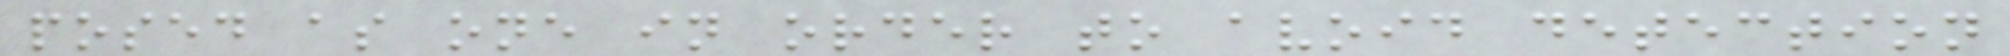posed as one in order to avoid detection
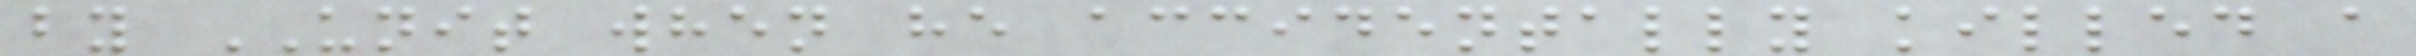by UNIT when he accidentally killed a
